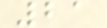21
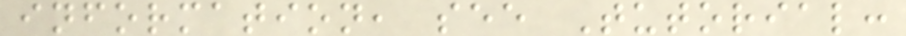information, see Tutorial:
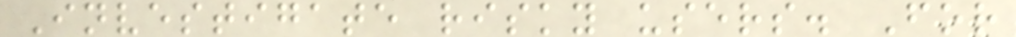Investigate risky users. For
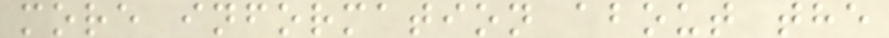more information about the
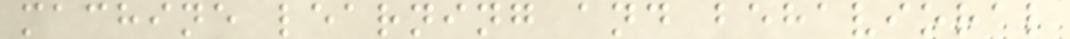machine learning and behavioral
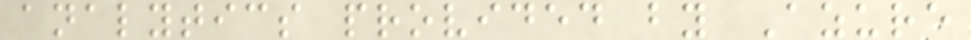analytics provided by Azure
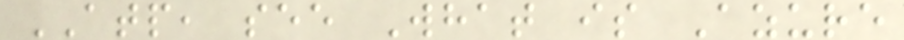ATP, see What is Azure
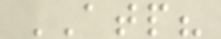ATP?
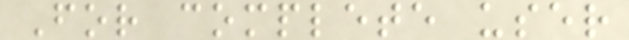For complete user
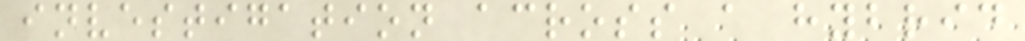investigation across a hybrid
